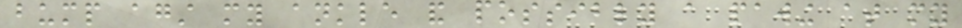bump against my ankle and possibly a pawing at my
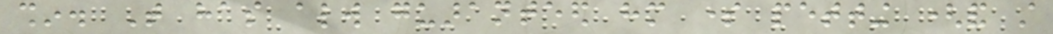shin. That has always guaranteed him some petting (and still
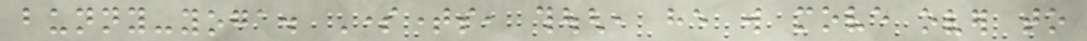bunny-yoga. Sometimes, though, he will move over to
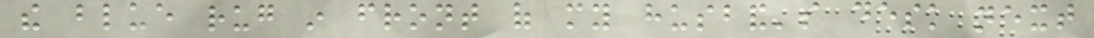the blue rug in front of my husband's desk next
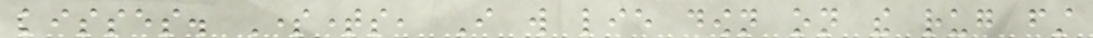kisses. Sometimes, I will lie down on the rug first
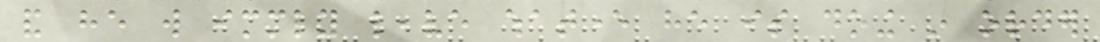and he will immediately leave whatever he is doing in order
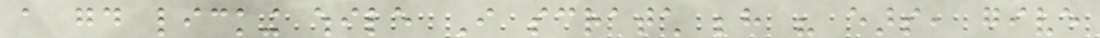a good licking while I scratch behind his ears, give
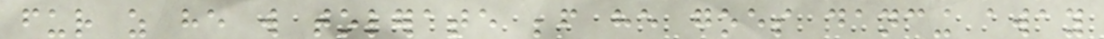fur as he will tolerate before he goes dancing away
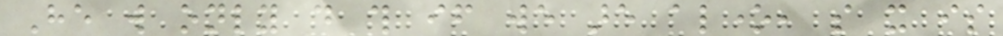He will only do this if we are alone, so it is
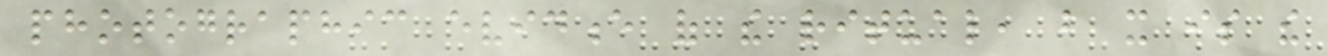photographic evidence of the ritual, but it is the
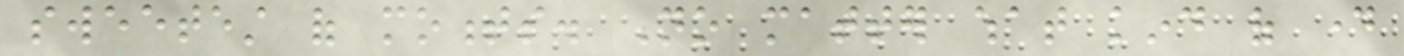sweetest of moments. No matter what kind of day
